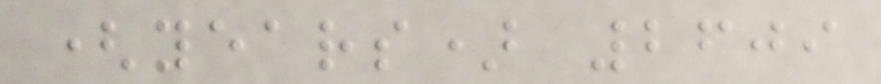(years) 2609
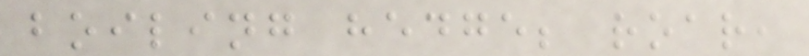boiling hedge; roar,
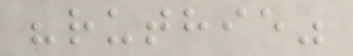"ruthie"
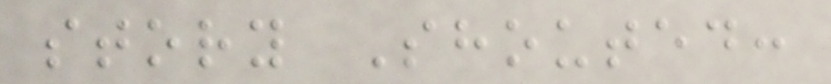story Shouted:
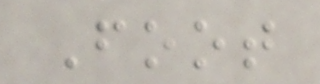Foot
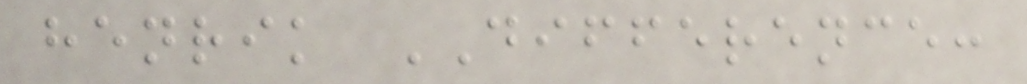henrik DIFFERENCE:
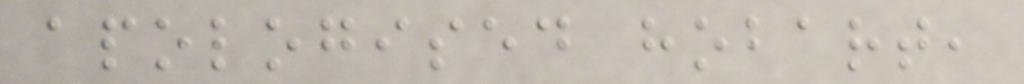apologised hobart,
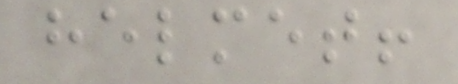helmet!
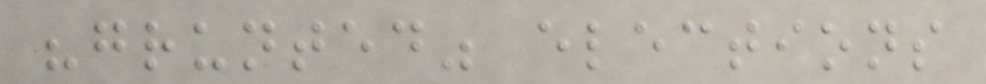"grunted" elections
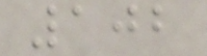102
